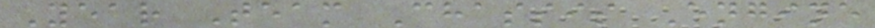Year Team Chassis Engine
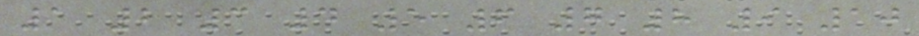1 2 3 4 5 6 7 8 9 10
